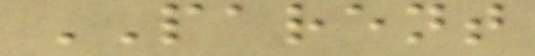PARENT
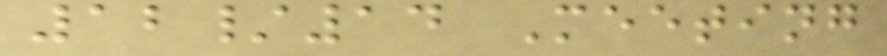12/14 Meeting
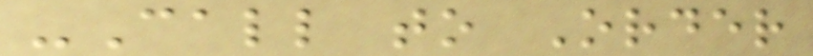-Call to Order
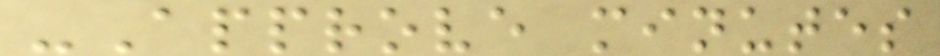-Approve minutes
